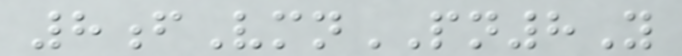8fVmnPN8Y
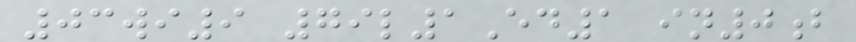03wi9 79l1Ed1 in0b
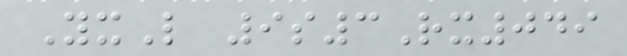YxL 9s3Rx049
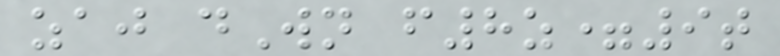zaj dWn f8z=9t
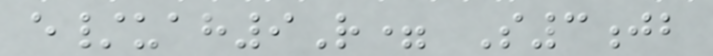e/uah9R= S3jb
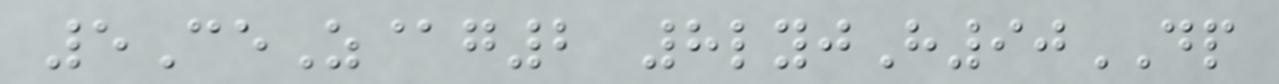5CeZ@g2 8lyjH90DP
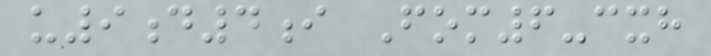u9d4i Fom6-cxh
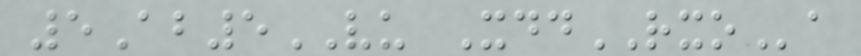5Ab5VU XddRXOa
